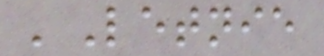'Letnie
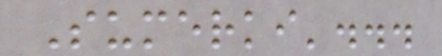Sumerki'...
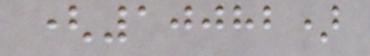(10082)
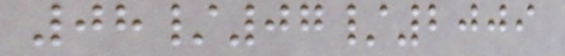08/07/2009
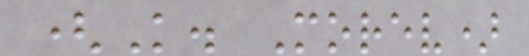(K. Morev)
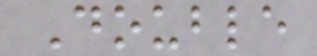Double
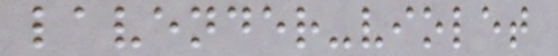lavender-violet
